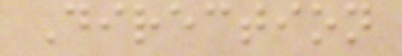Direction
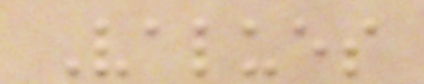Values
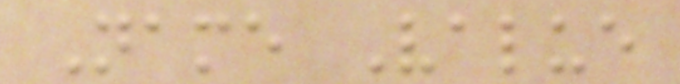Name Value
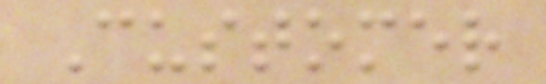Customer
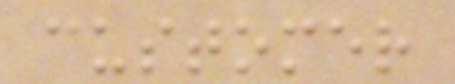customer
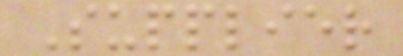Supplier
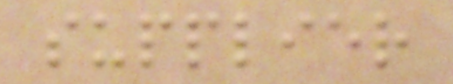supplier
